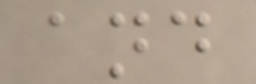and
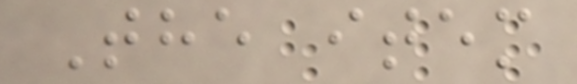The item
